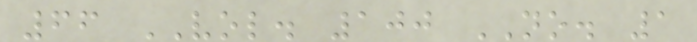66 VOL. 100 NO. 1
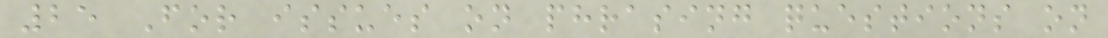25 For issues on phrasing questions on
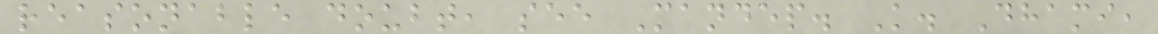reasonable doubt, see Mandep. K. Dhami,
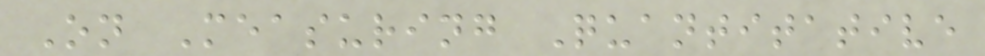On Measuring Quantitative
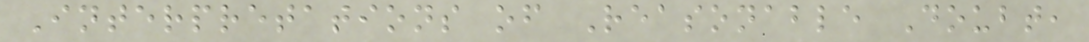Interpretations of Reasonable Doubt,
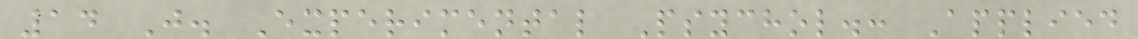14 J. Experimental Psychol.: Applied
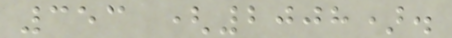353 (2008).
